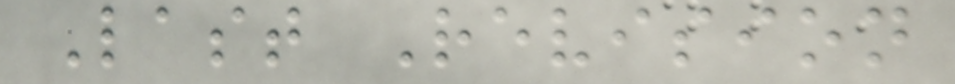Last Revision
